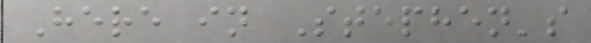Here in Stephen's
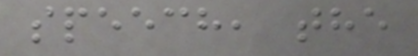speech, the
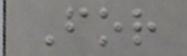For
